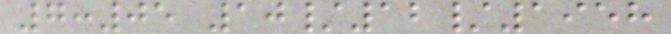7:05 10/12/1958
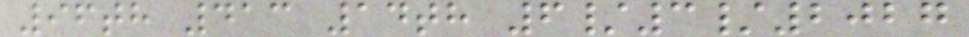96th 413 14th 6/3/2027
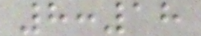8:18
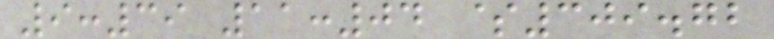9:39 11:04 $309.72
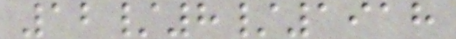12/8/1918
